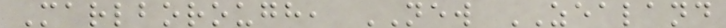Marlborough, NEW ZEALAND
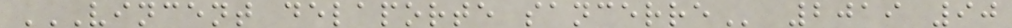VINCENT DELAPORTE SANCERRE 2019 90
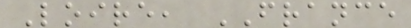Loire, FRANCE
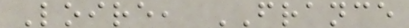Loire, FRANCE
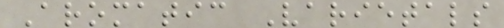Aromatic Varietals
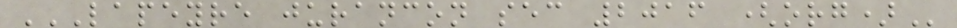LAPEYRE JURANCON SEC 2016 (ORG)
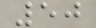50
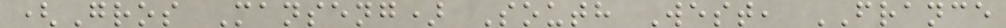(Gros Manseng) South West, FRANCE
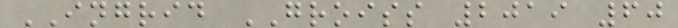INGRID GROISS 2019 60
